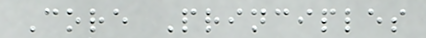Core Principles
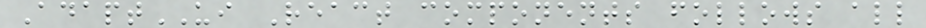AdaptUI React components follows all
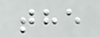the
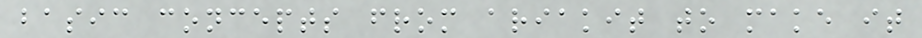basic concepts from ariakit to make it
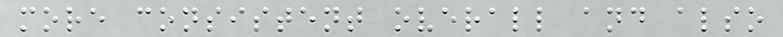more consistent overall and also
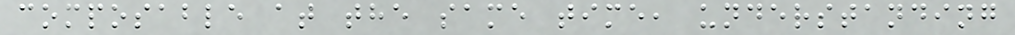composable at the same time, understanding
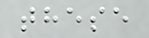these
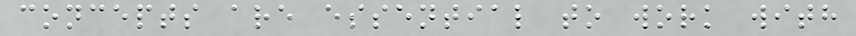concepts are essential to work with
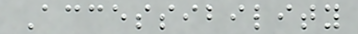Accessibility
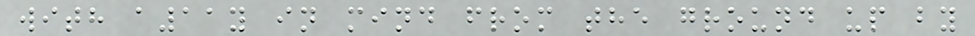with a11y in mind from the ground up by
